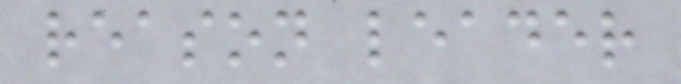reason leader
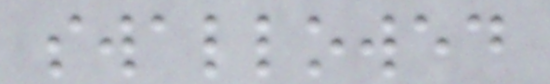swallowed
